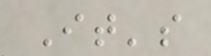It's
